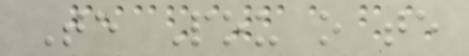Te Pou o te
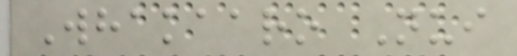Whakaaro Nui
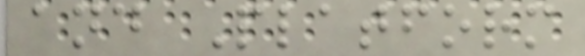and Platform
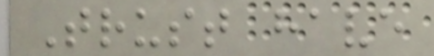Trust have
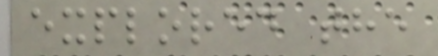explored the
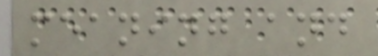meaning and
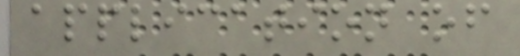application of
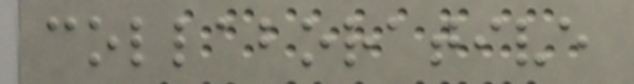collaborative
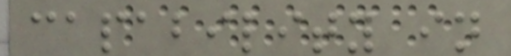capability in
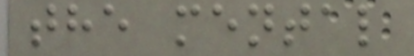the mental
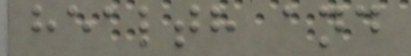health and
